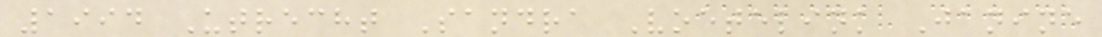1994 Utrecht Sandra Voetelink Janine
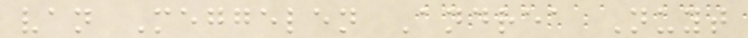van Meggelen Andrea Nuyt
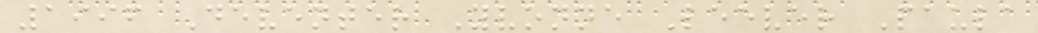1996 Deventer Yvonne Leever Paula
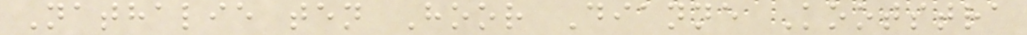Nathalie ten Hoor Dianne Kootstra
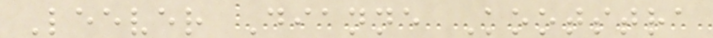Leever Dianne Kootstra
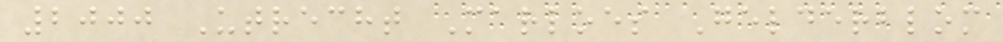2000 Utrecht Marloes Gelderblom
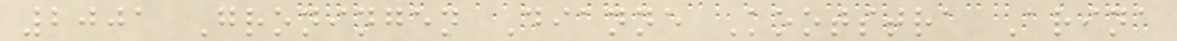2001 Groningen Dianne Kootstra Arina
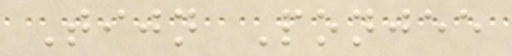Tijn Ponjee
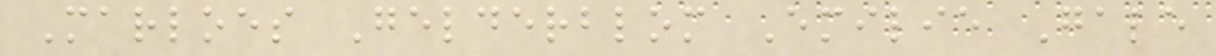Marloes Gelderblom Emilie Gale
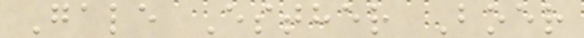Gale Esther Boer
